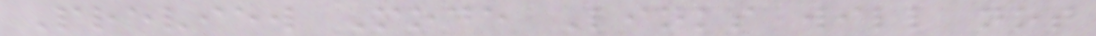Preview Mode Links will not
